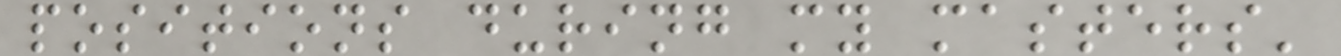positions during my masters'
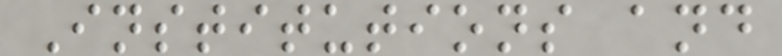Institutions and
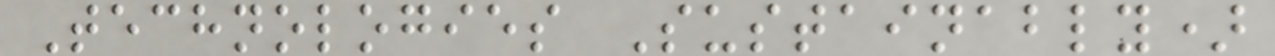Technologies Sustainably)
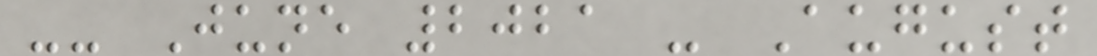-- June 2021 - August
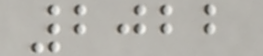2022
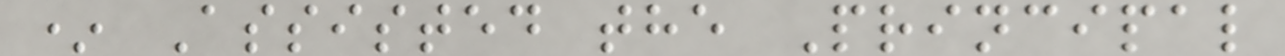* Assisted the Principal
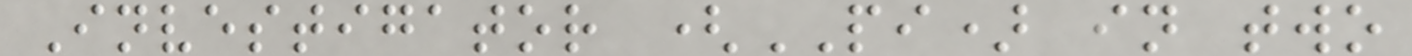Investigator (PI) in two
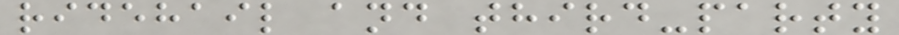ridehail and third-party
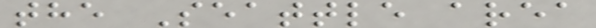the Seattle area
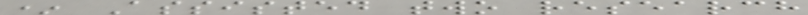* Assisted two research
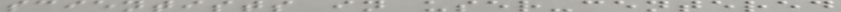scientists in user-centered
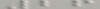26
